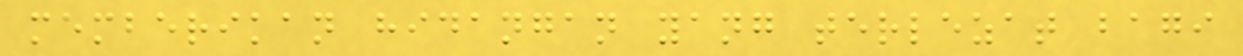memberikan hidangan yang terlezat bagi
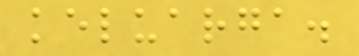keluarga.
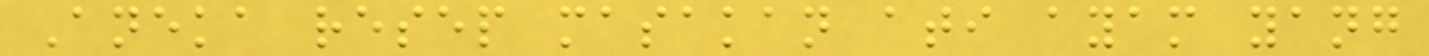Aneka resep masakan ati ayam yang
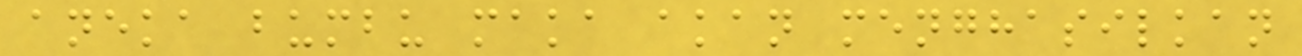aneka bumbu maka akan menghasilkan
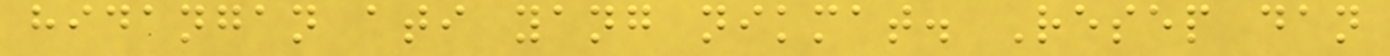hidangan ati yang nikmat. Resep dan
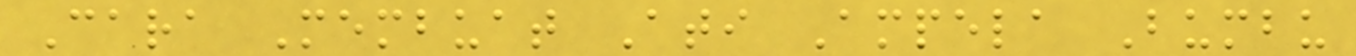Cara Membuat Ati Ampela Bumbu
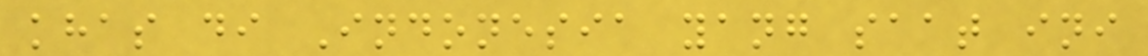khas di Indonesia yang saat ini
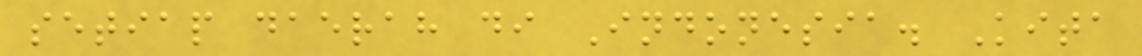setiap daerah di Indonesia. Kita
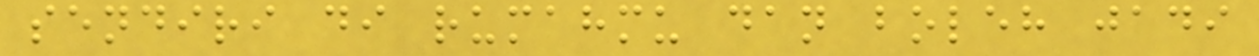sendiri di rumahmu dan boleh jadi
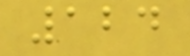124
